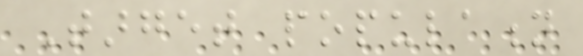Target population
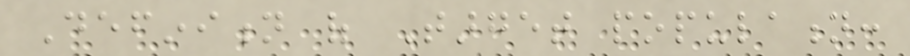Definition of Target population:
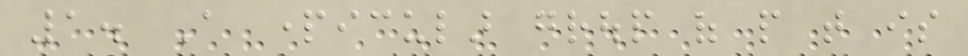1. A particular group of people that is
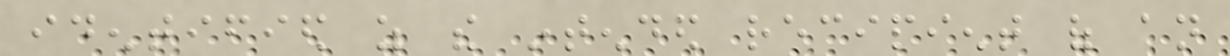identified as the intended recipient of an
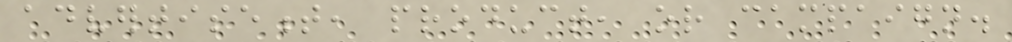advertisement, product, or campaign.
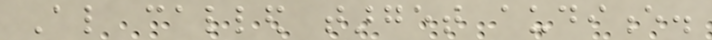Also called target audience.
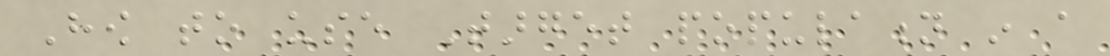How to use Target population in a
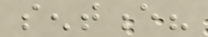sentence?
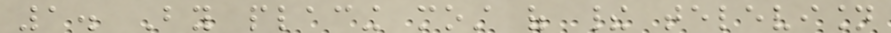1. By placing most of their television
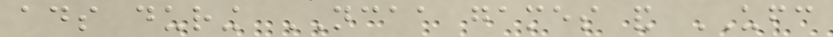ads during NCAA games and UFC
